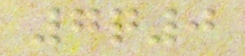7q0
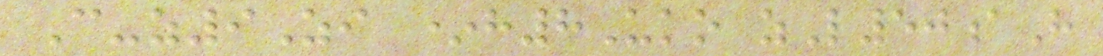C-z9Zi *h8Uko zL50aH
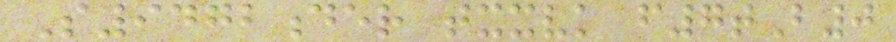S9472der txxvk f7tB0
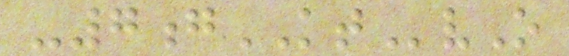-7gKTvO
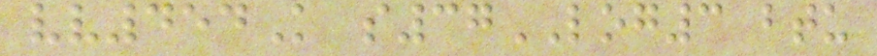vv454K s37LOG3 btu
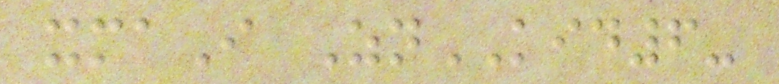xmaI ZnKID6-
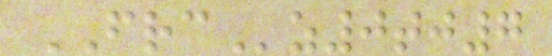FRCz0tj7
